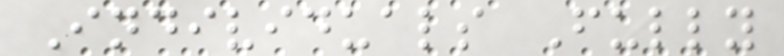Individuals Fully
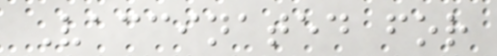Vaccinated for
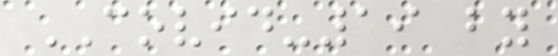COVID-19 by
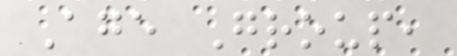Age Group,
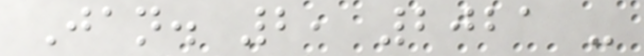Jan. 2, 2021 -
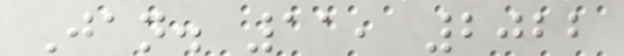Jan. 11, 2022
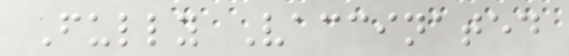Fully Vaccinated
